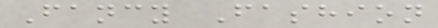Fancy Fashion
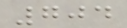704
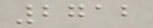2712
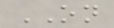ON
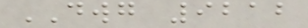DWG 9212
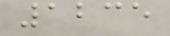1235
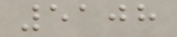5108
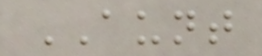AUNT
